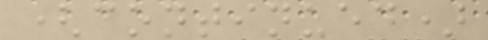(continued)
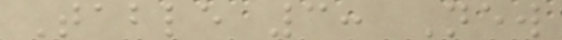Table 3: New
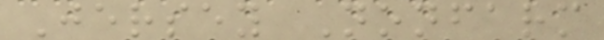Jersey Nonfarm
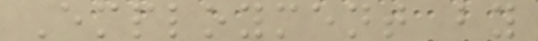Employment by
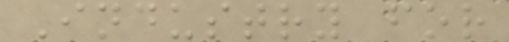Industry for
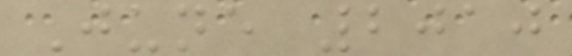June 2010
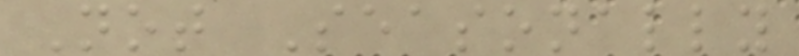Not Seasonally
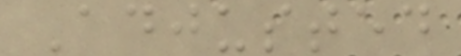Adjusted
